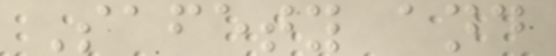Safety and
